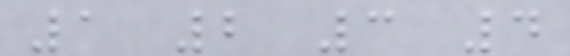1 2 3 4
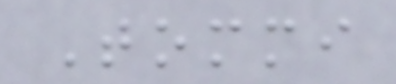Tommi
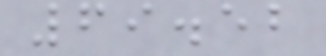69.52
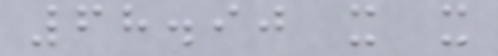68.90 x x
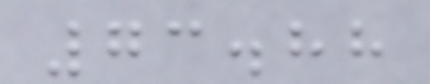73.88
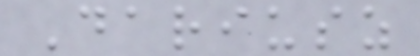Dariusz
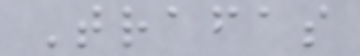Trafas
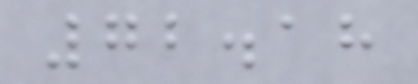72.18
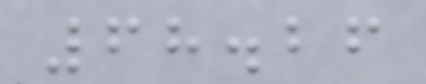68.26
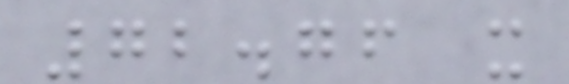72.76 x
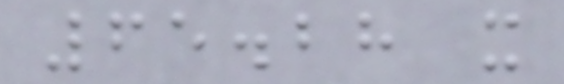65.28 x
